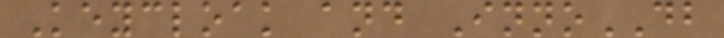Keycloak and InnoDB
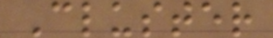Cluster
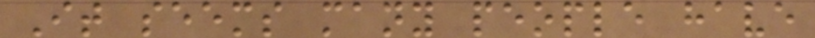It seems many people have
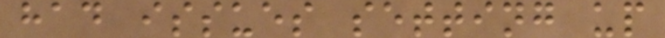had issues setting up
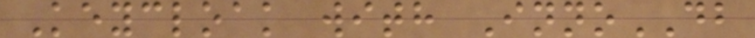Keycloak with InnoDB
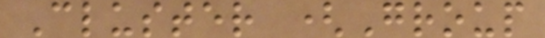Cluster (Group
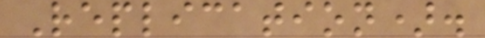Replication).
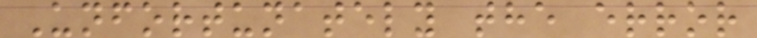Unfortunately the error
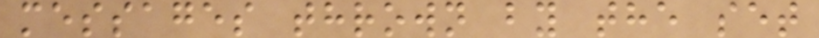messages thrown by the set
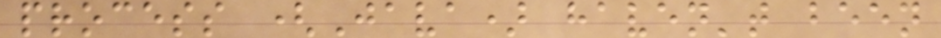process (Java) haven't been
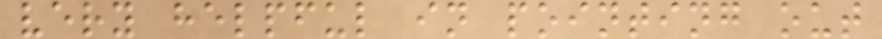very helpful in pointing out
